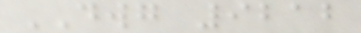DWG 9212
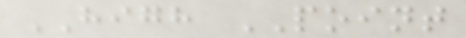HIGH POINT
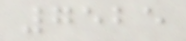7525
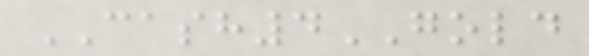CASH4GOLD
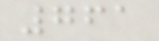761
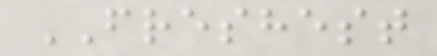FRESHEST
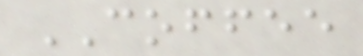COFFEE
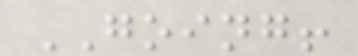GOING!
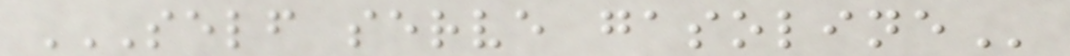SELF SERVE GASOLINE
